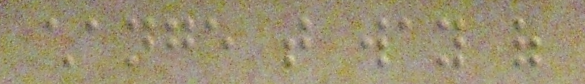change that way of
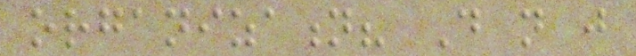organization? Do not just
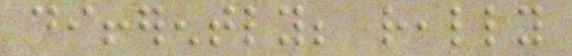differently; really
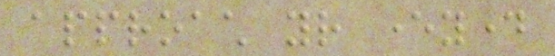approach your everyday
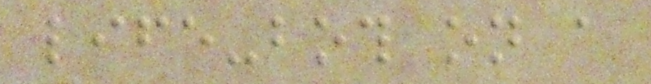life-both on a
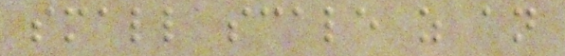small scale as an
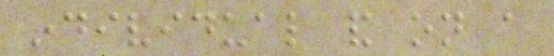individual and on a
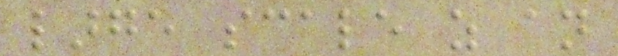large scale as an
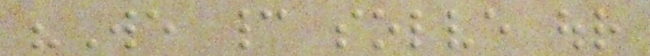"We cannot solve our
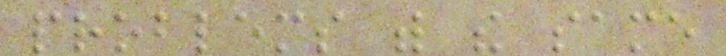problems with the same
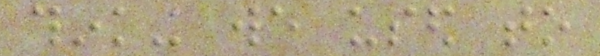thinking we used to
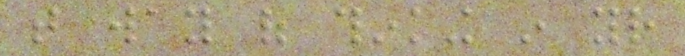that way of thinking in your
